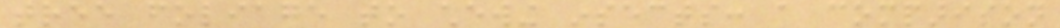tree foliage to chewing insects: a comparison
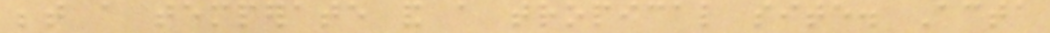between a temperate and a tropical site. Acta
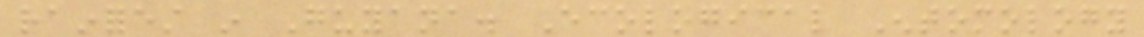rainforest in Guyana. Ecological Entomology
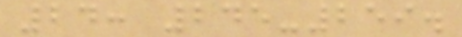24: 245-259.
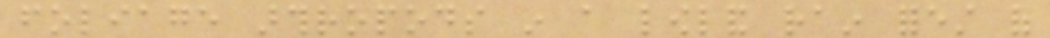foliage arthropods in a lowland rain forest of
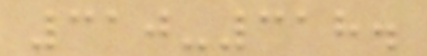310-318.
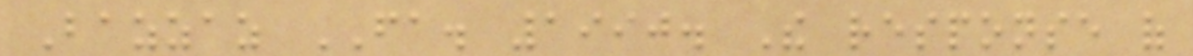Bazzaz FA. 1990. The response of
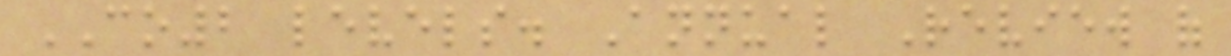CO2 levels. Annual Review of
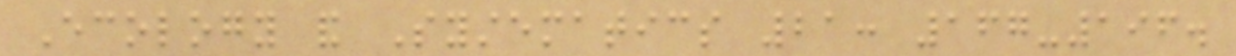Ecology and Systematics 21: 167-196.
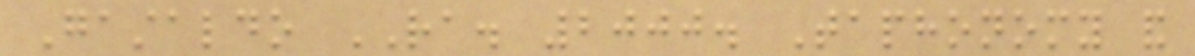Gastaldo RA. 2000. Taphonomy and
